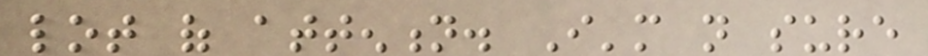lot of attention. I'm not sure
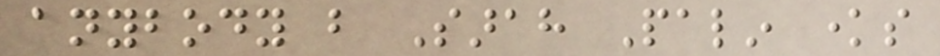anybody but Sarah Palin knows
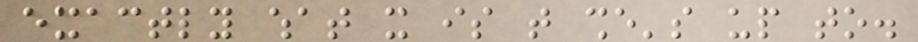exactly what it is that she's up to.
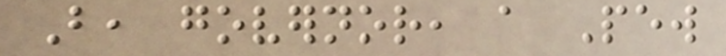But, governor, a Pew
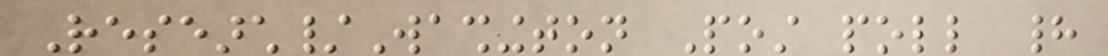Research/Washington Post poll had
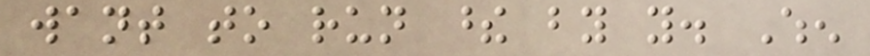want to run these by you. When
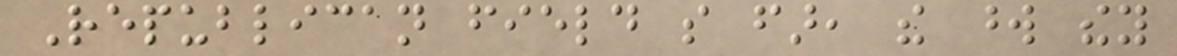Republican field so far, the word they
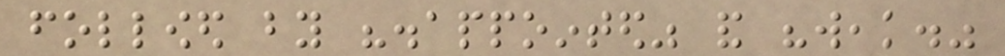followed by "disappointed" and "weak."
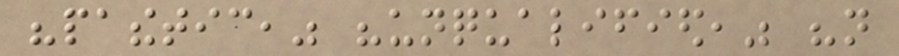"pathetic," "unqualified," "not
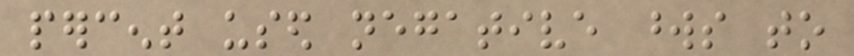percent used negative words to
